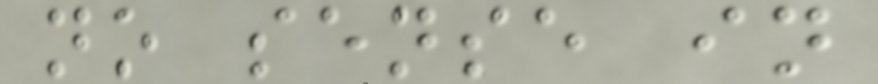no sense in
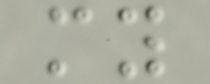my
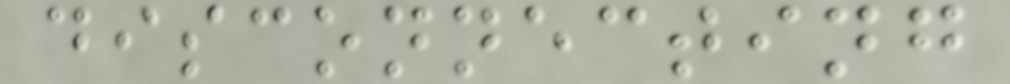disconnecting
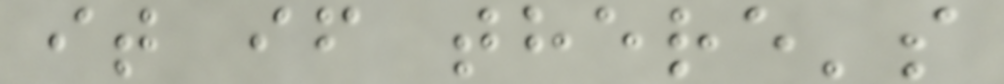it if there's
